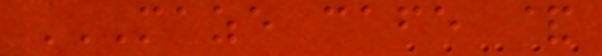MAZE CAFE &
